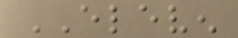ELEVEN
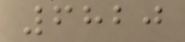6820
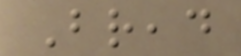Bread
